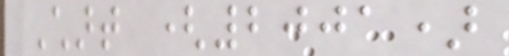Chart (2001)
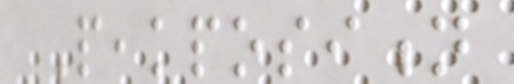Peakposition
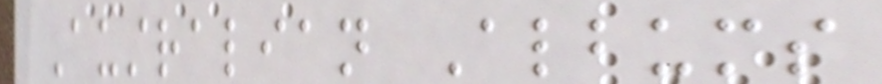Australian Albums
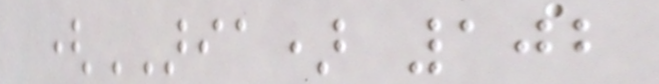(ARIA) 102
